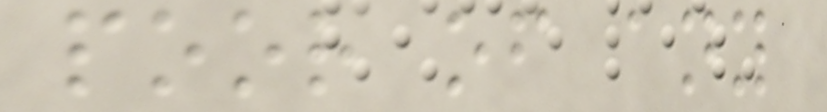poor of any
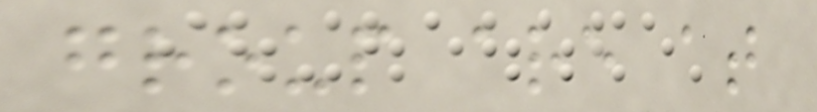group are at
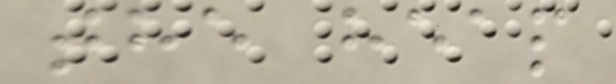the heap
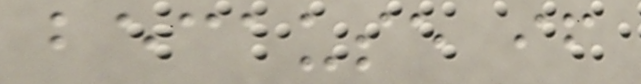because if
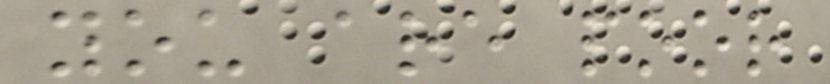you are poor
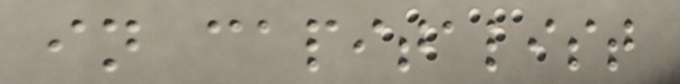in capitalist
